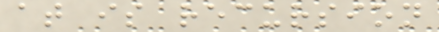at is recursion
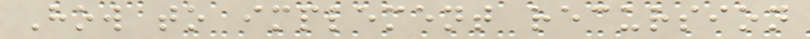How to implement recursion
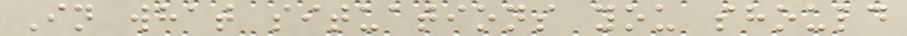In what situations you should
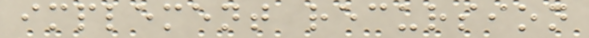implement recursion
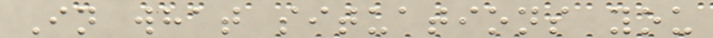In what situations you
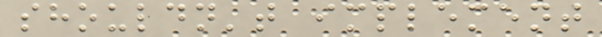shouldn't implement
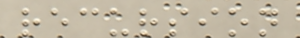recursion
